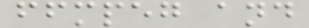ffmpeg and
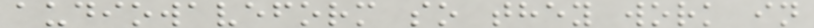audiowaveform so they work in
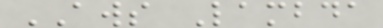AWS Lambda
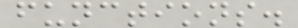functions.
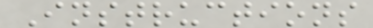Instructions
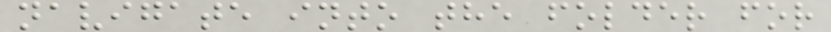navigate into the folder for
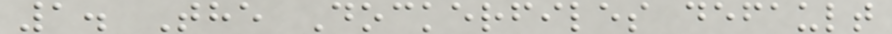1. The Dockerfiles default
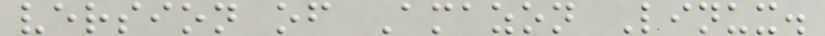version of Amazon Linux.
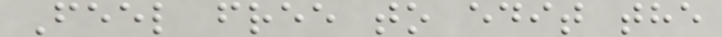Feel free to edit the
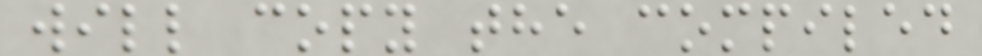will copy the compiled
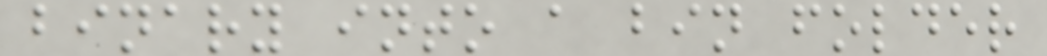binary into a bin folder
